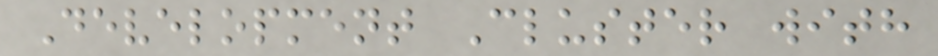Development Cluster with
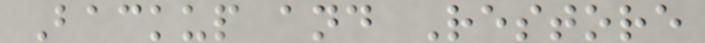Backup and Restore
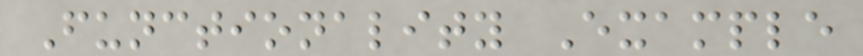Functionality Example
